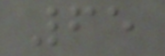65
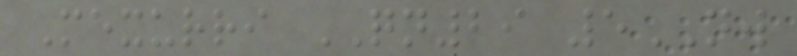Mexurri QN29 5NW
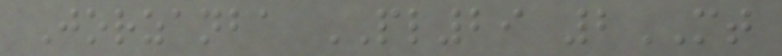Jorzanba PL29 2MT
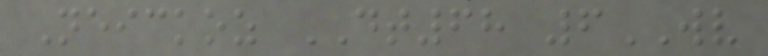Neickoz DT68 6WV
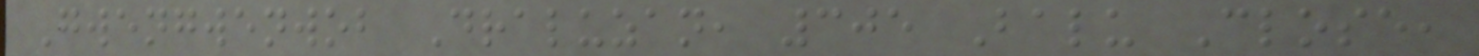Gwengwenwob Draluzan, 305 Balu Close,
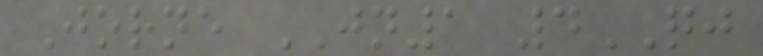Jorne JN1 4QJ
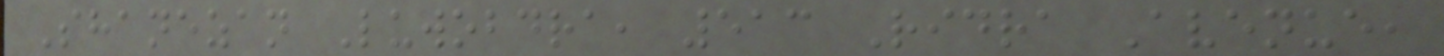Shanezan Luwobdra, 513 Ridra Avenue,
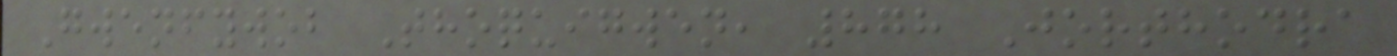Gwenfywob Thoquigwen, 878 Jorthodra
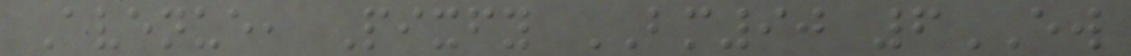Avenue, Pixfy BM90 6EW
